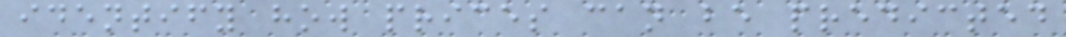identify how prices can be predicted
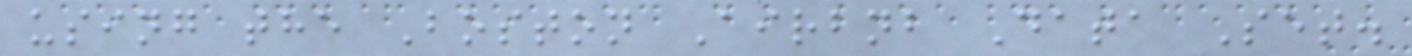using the Boston Airbnb Data Set.
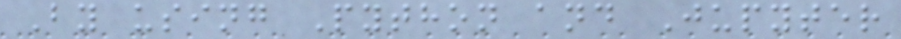By using Python and Jupyter
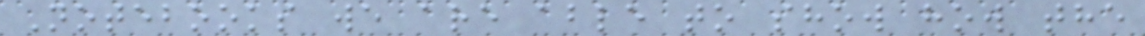Notebooks we are able to show how the
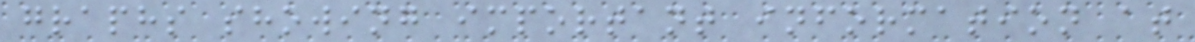graphs showing important information at
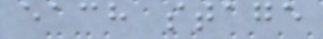each stage
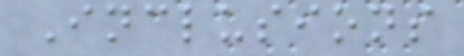Inclusions
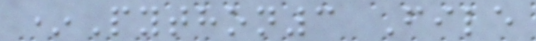*Python3 File
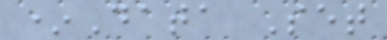*Data Set
